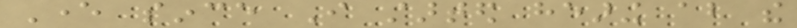Ever since I started hearing about the
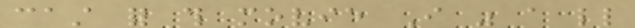cast for this movie I was a little
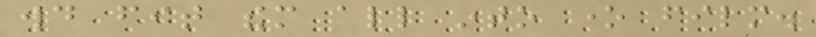would fit them all into one film.
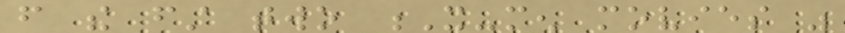from the first two X-men movies was
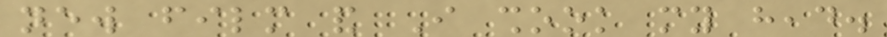new film and I shook my head.
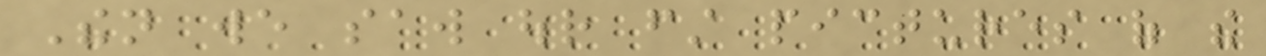Then we saw our first pictures of the
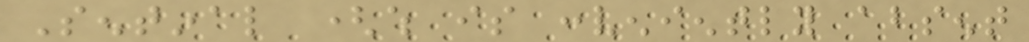Sentinal (which is conveniently absent
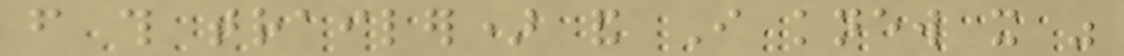from this trailer) and I knew it was
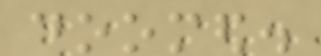doomed.
